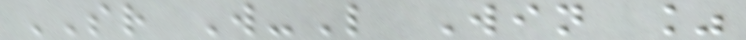SR W-L Win %
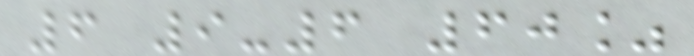6 9-6 60%
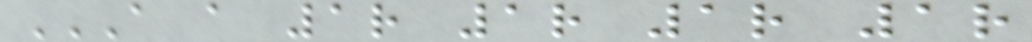A A 1R 1R 1R 1R
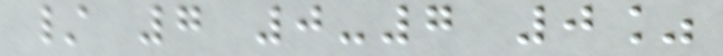/ 7 0-7 0%
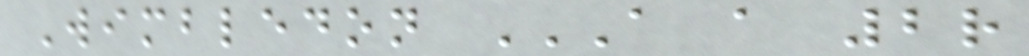Wimbledon A A 2R
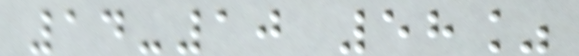14-10 58%
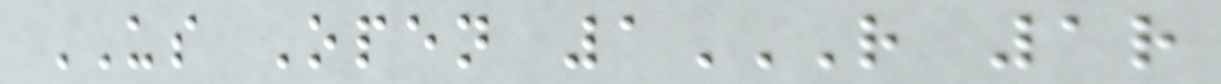US Open 1R 1R
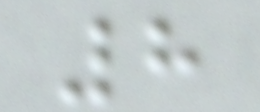8
